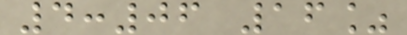4:06 16%
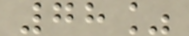78%
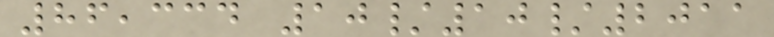86,334 10/10/2011
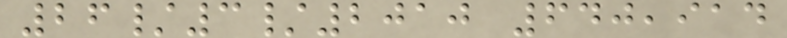26/3/2010 640,914
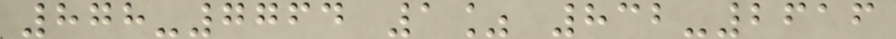878-7764 1% 832-2616
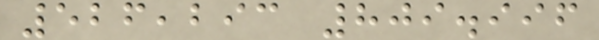526,293 809.996
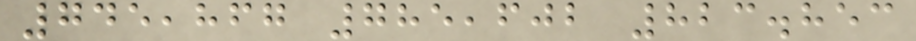745,867 785,602 823.853
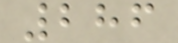286
